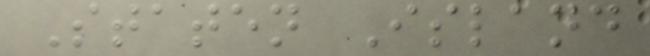Staten Island
